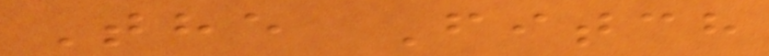The Fitch
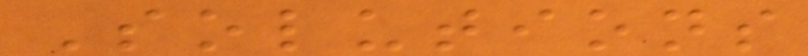Solutions
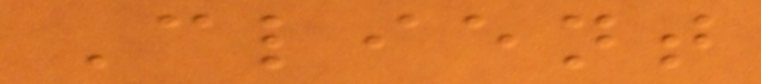Client
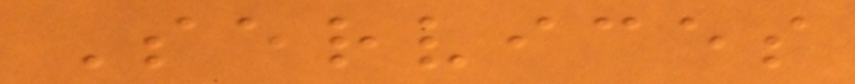Services
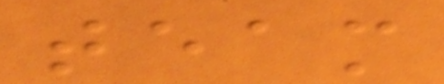team
